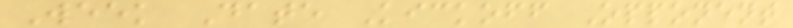Week Date Kickoff Opponent
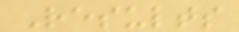Results
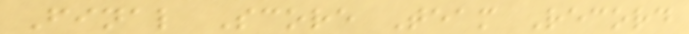Final Score Team Record
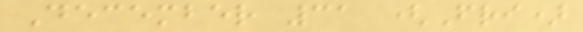December 31 (Fri)
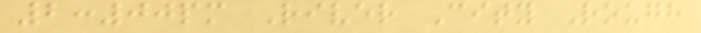2:00pm River City Rough
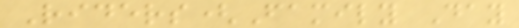Riders(Family Day
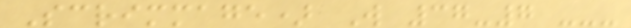Scrimmage) W 37-7 ---
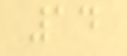14
